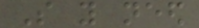So you need
